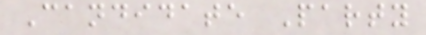Candidate Party
